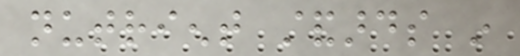nutrient standards in
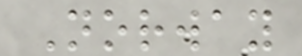Norway
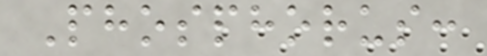Phosphorus:
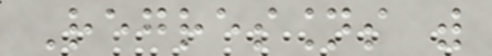Regressions with
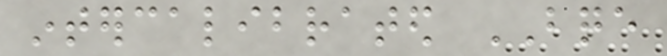intercalibrated BQE
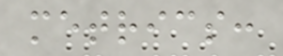metrics:
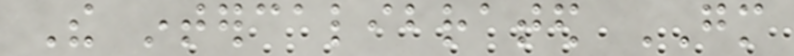The intercalibrated GM
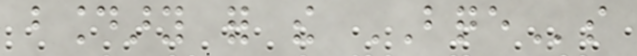boundary for the BQEs
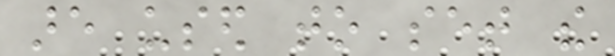are used to set the
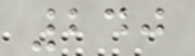240
